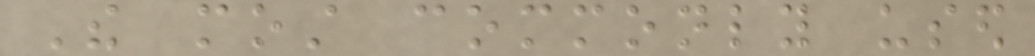The most commonly used
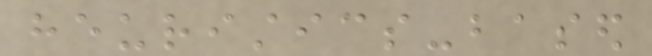heuristics-based
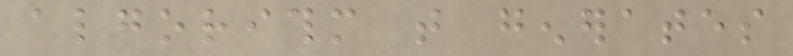algorithm that generates
